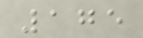175
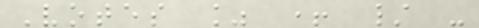Votes % + / -
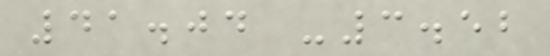41.04 -3.52
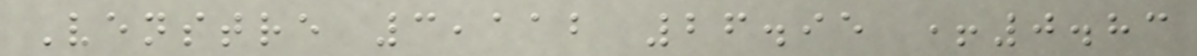Venstre 3,112 26.95 +0.83
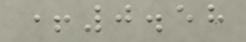+0.58
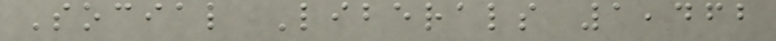Social Liberals 1,462
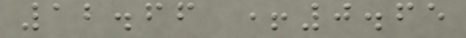12.66 +0.65
